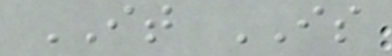IT IS
